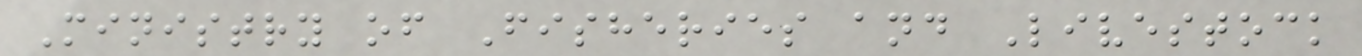Ministry of Fisheries and Livestock
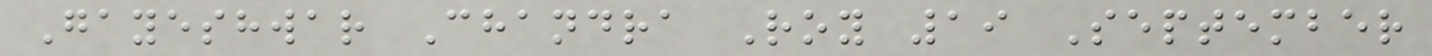Gayeshwar Chandra Roy 19 September
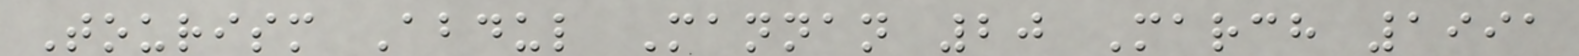Tourism Abdul Mannan 20 March 1991
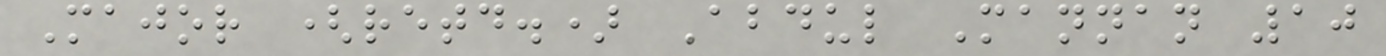Major (retd.) Abdul Mannan 10
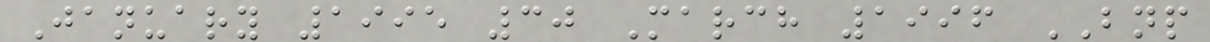January 1995 30 March 1996 BNP
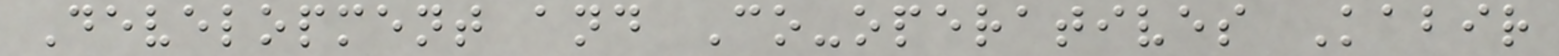Development and Co-operatives Kabir
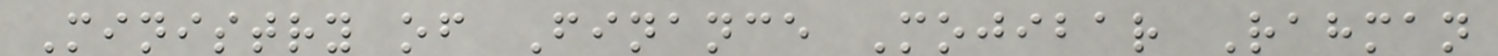Ministry of Finance Mojibar Rahman
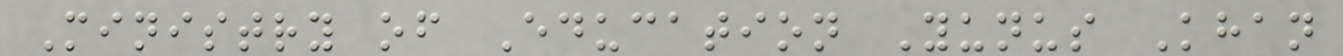Ministry of Education Yunus Khan
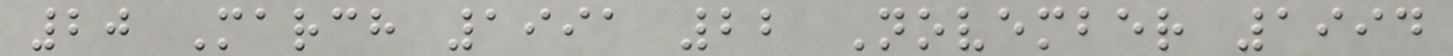20 March 1991 22 November 1994
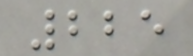225
